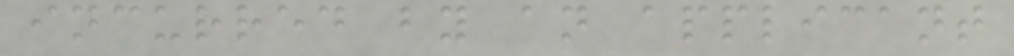incurred by an applicant
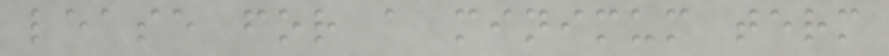lease for a minimum term
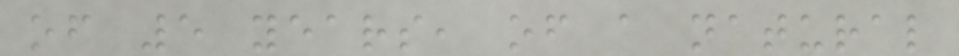of 5 years, of a natural
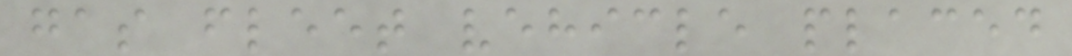gas fleet vehicle placed
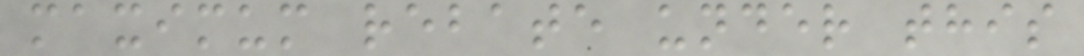maximum rebate under this
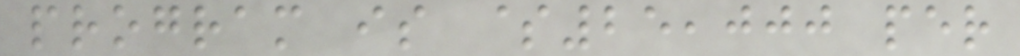program is $25,000 per
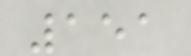151
